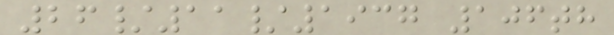26/11/1937 106th
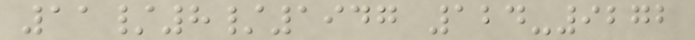11/8/1947 124-9272
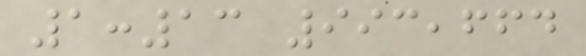1:13 993,664
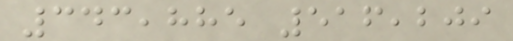343,885 516,209
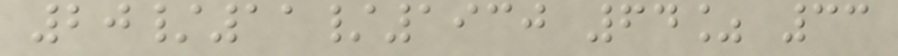20/11/1930 64% 33
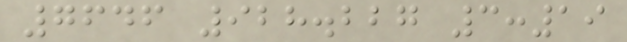7646 928.227 3:19
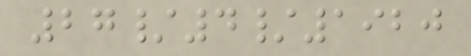27/4/1920
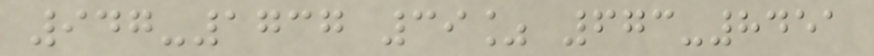947-1737 39% 673-8451
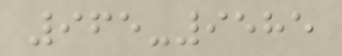965-9585
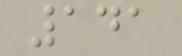141
